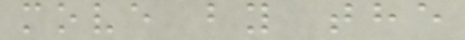move by the
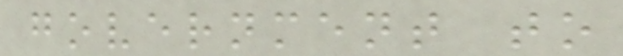government to
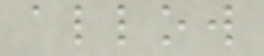allow
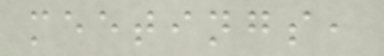meetings,
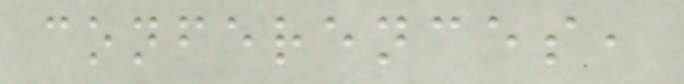conferences,
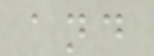and
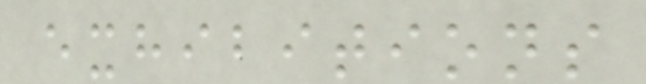exhibitions
